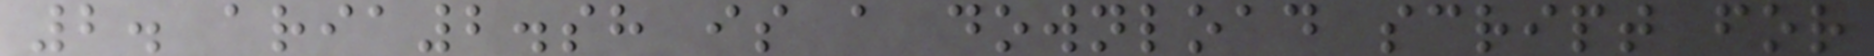2. aria2.sh is a download script for
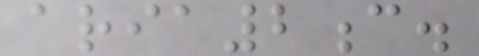aria2c.
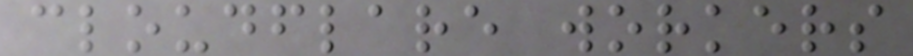cloudflare workers
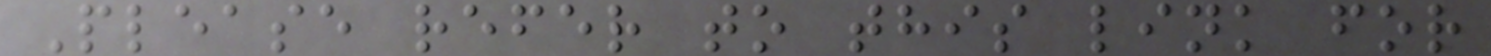Please refer to this link for
